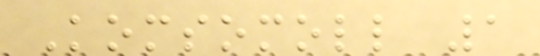Komsomoll 1
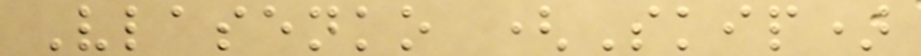Vlasenko (Skip)
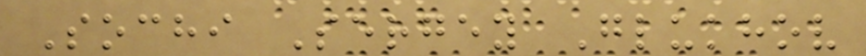Sochi Sergey Glukhov
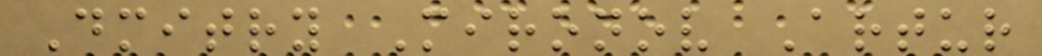Dmitry Mironov Artur
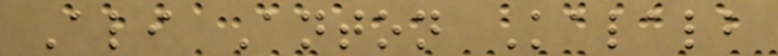Ali Anton Kalalb
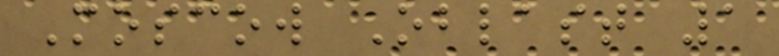Moscow Oblast 1
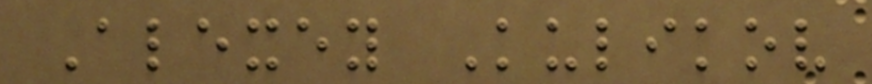Alexey Kulikov
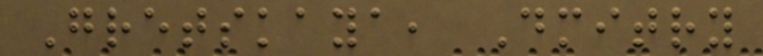Gretskaya, Dmitry
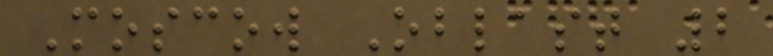Moscow Oblast 2
